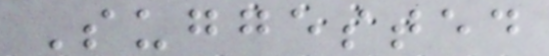Suggested
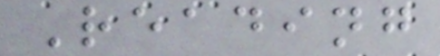Reading
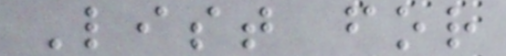List for
